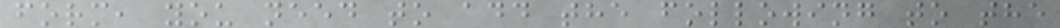form, you need to add the following to the
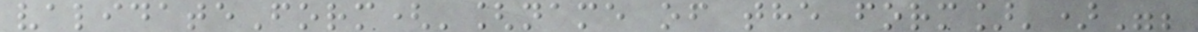validateForm('[name of the form]')";
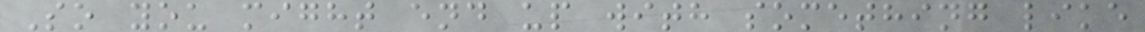So you might end up with something like
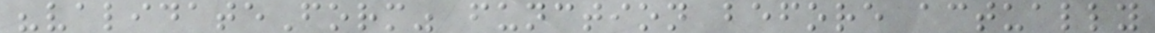"validateForm" function before actually
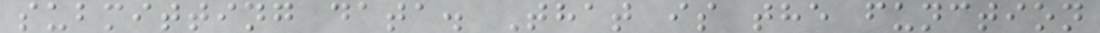submitting data. That is the function
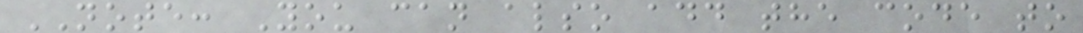NOTE: You can also add the code to
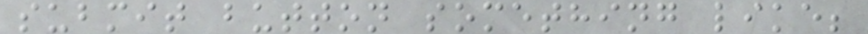submit button something like;
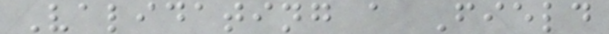Validating a Field
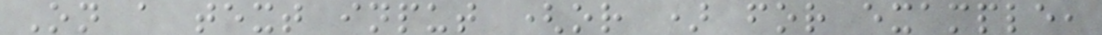On a text input (or ) for example,
